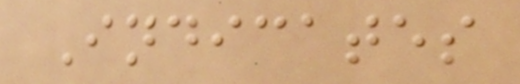Indicates
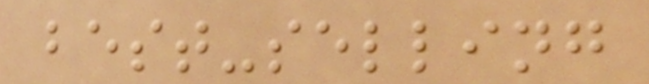best-selling
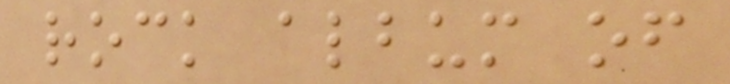rock album of
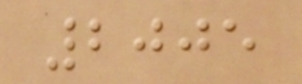2005
